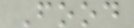Food
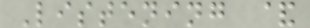Listening &
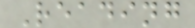Reading
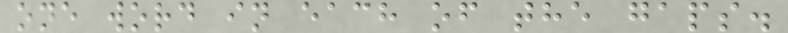one word in each of the gaps.
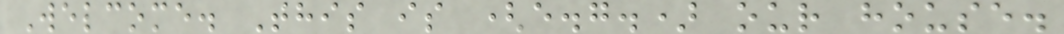Welcome. This is (e.g.) our house.
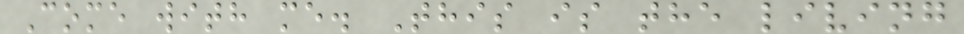Come with me. This is the living
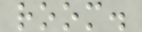room.
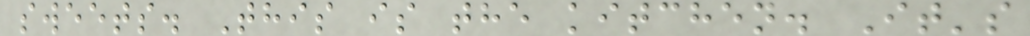sweets. This is the kitchen. It's
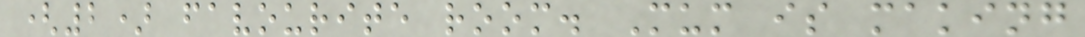(2) favourite room. Mum is making
